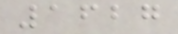1627
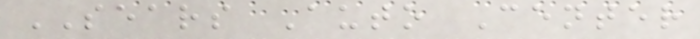SEARS Auto Center
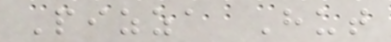Pizza Hut
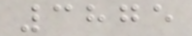3875
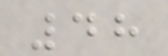48
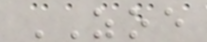ZOE
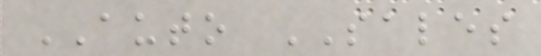AUTO SALES
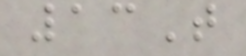13T
